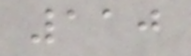110
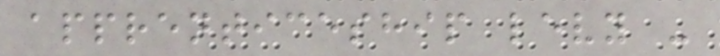apprenticeship levy -
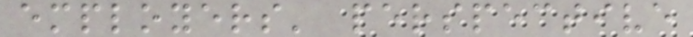employers' perspective
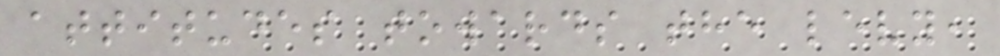attitudes towards the levy,
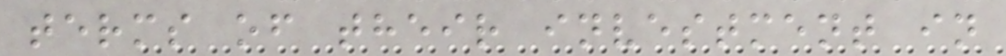terms of their investment in
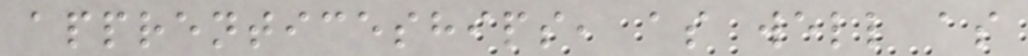apprenticeships, as well as
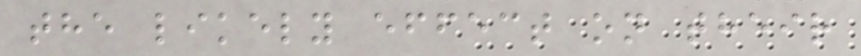the likely effect on their
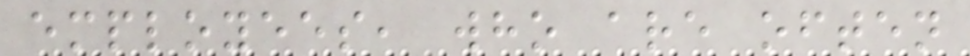employees, who are often
